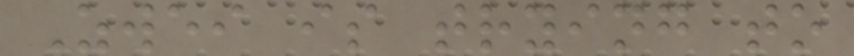Zwei is trying to
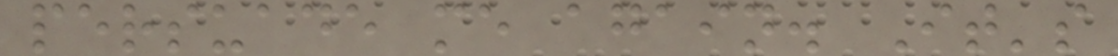persuade me again. It's
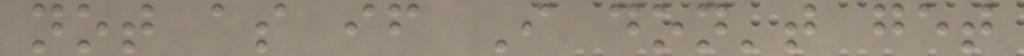not as if I don't get
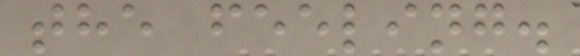the feeling.
